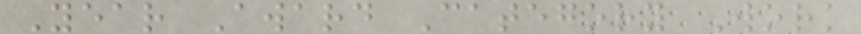Year Award Category Work
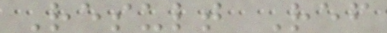Result Ref
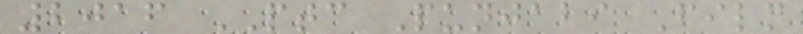2016 PTC Punjabi Film
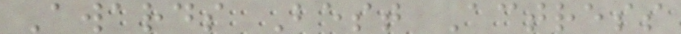Awards Best Actress
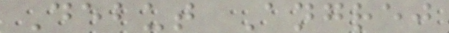Debut Angrej
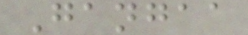Gangaa
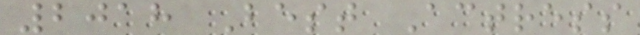2018 Best Actress
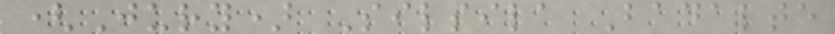(Jury) Silsila Badalte
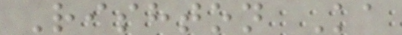Rishton Ka
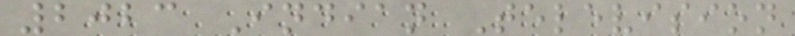2023 Indian Television
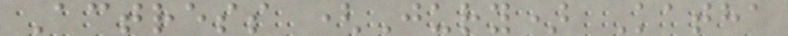Actress (Jury) Katha
